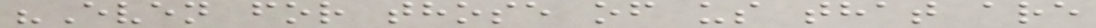"Even for those of us that are
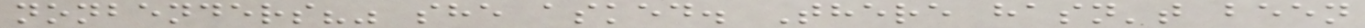nonbenders?" she asked. There hasn't been
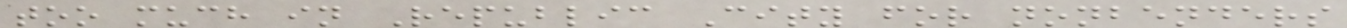too much in Republic City for nonbenders
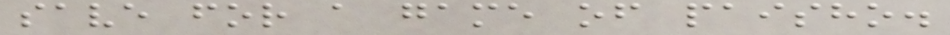save for a game of paisho.
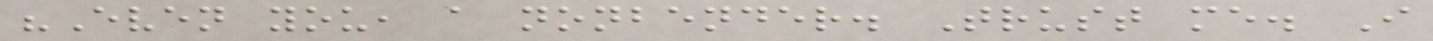"Even you, a nonbender. Trust me. I
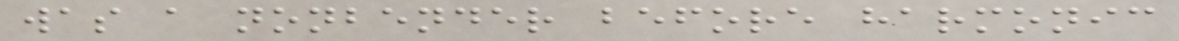was a nonbender before harmonic
